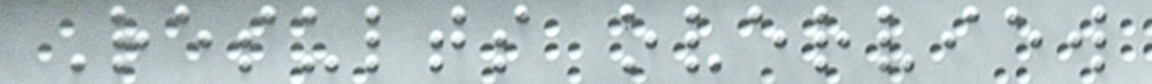Results overview
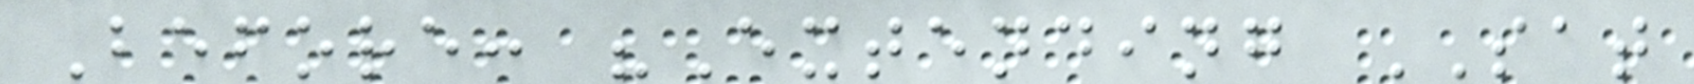Before: "Extending SAT
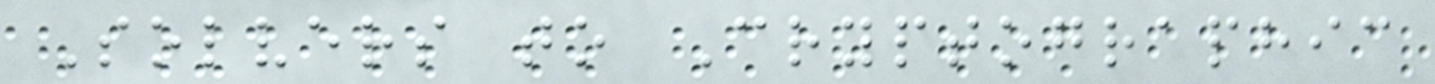Solvers to Cryptographic
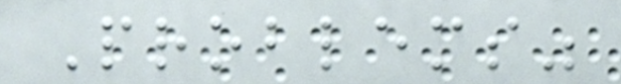Problems"
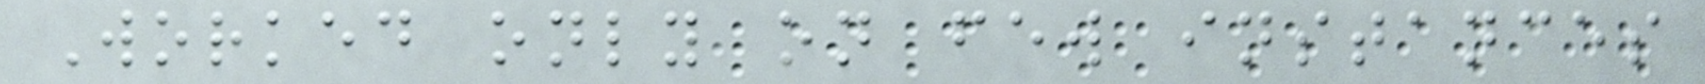Worked only on few instances
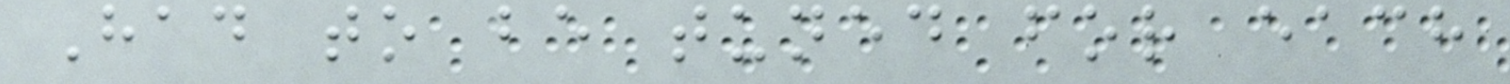Had to be tuned for each
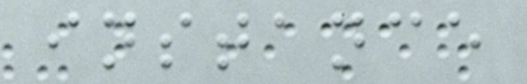instance
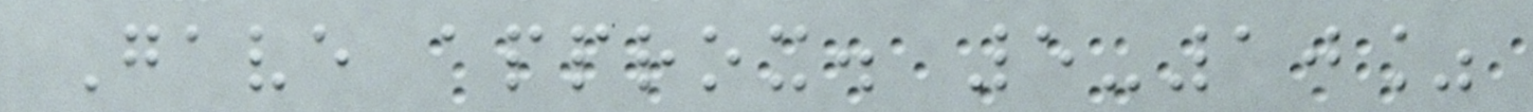Gave approx. 5-10%
